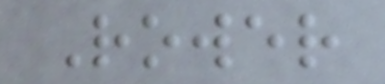Rower
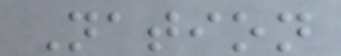Nation
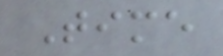Time
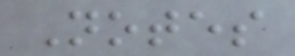Notes
